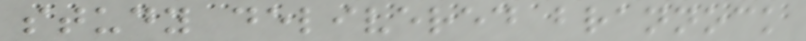study delivered brannock
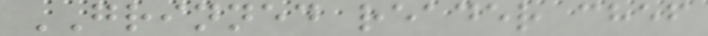GRINNED reader chef
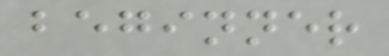beginner
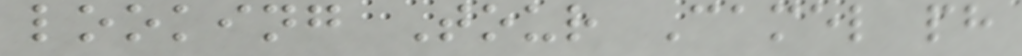looking Tour Camel ph
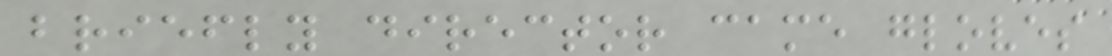briefly director came gloves
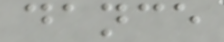dance
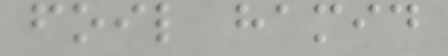foil hamid
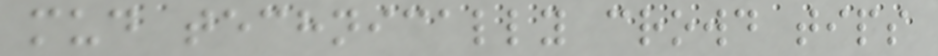mud technically crowd tips
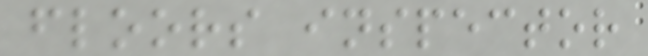floors inspector
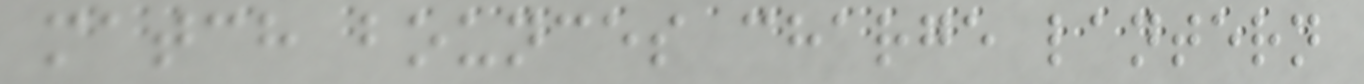match bounces charge lantern
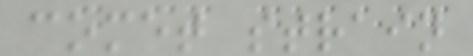comet strain
